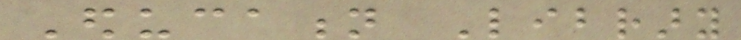Education Library
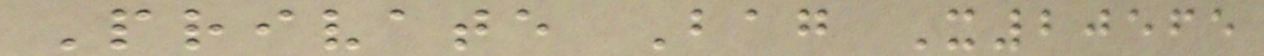Private Bag X20565
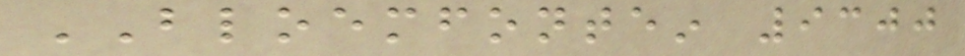BLOEMFONTEIN 9300
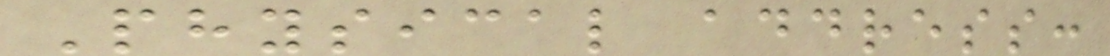Physical address:
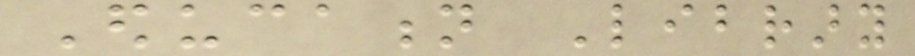Education Library
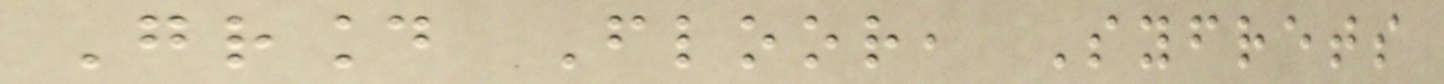Ground Floor, Syfrets
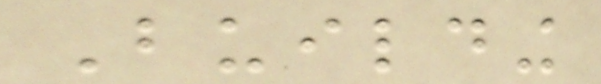Building
